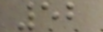52
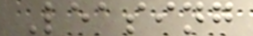Leasing
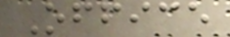Office
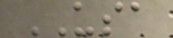USA
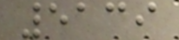5139
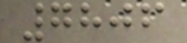7806
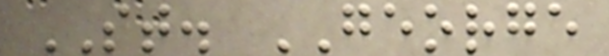ST. GEORGE
